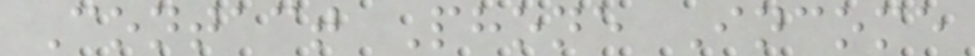Contact Phone Income
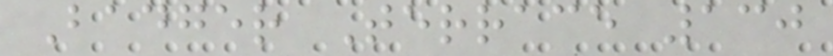Badger Terrace 130
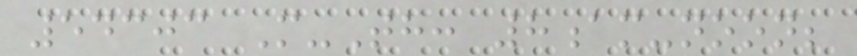54303 M-Th: 8am-noon;
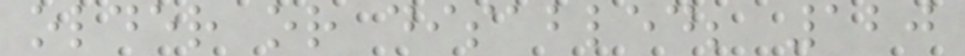older or disabled; 120
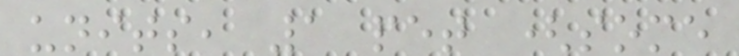units, 1 pet (some
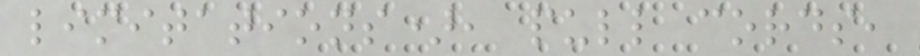limitations), pull cords,
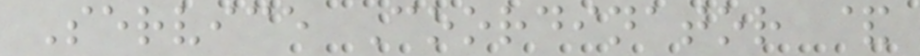Service Coordinator &
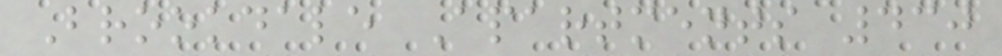Brookdale Apartments 430
